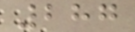287
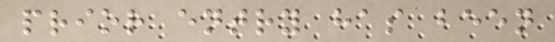prior entry has been
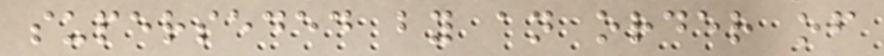superseded by an order of
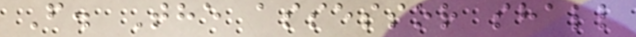F. The assessor shall
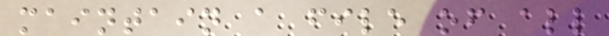maintain a file of all
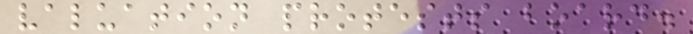valuation protests board.
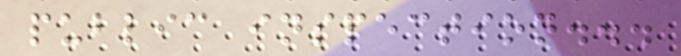public inspection...
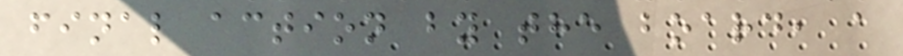final action by the board, a
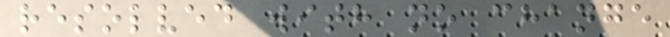resolved with no change
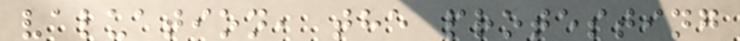valuation, the protesting
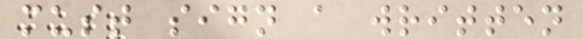must sign a written
